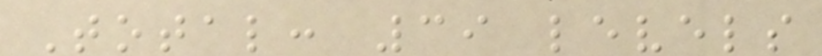Total: 39 levels
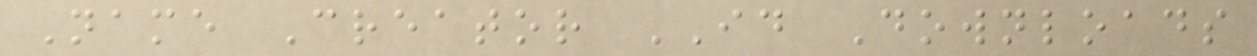Name Creator ID Downloads
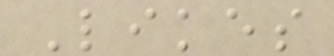Likes
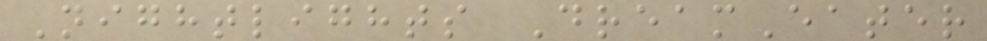Nightlights DreamEater
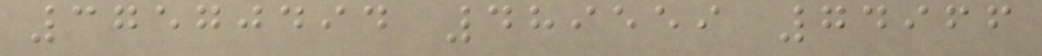37570494 489559 74966
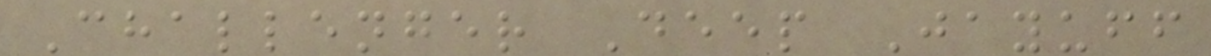Challenger Deep Jayuff
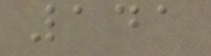141
